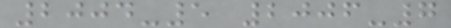2004-5 2006-7
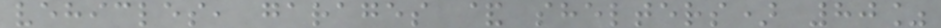vehicles, garages & shelters) 80%
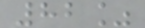82%
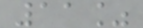11%
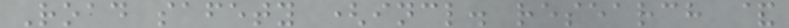Road safety (incl. research &
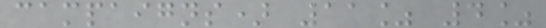campaigns) 11% 4%
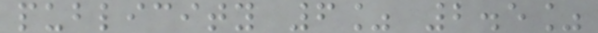publicity 6% 2.5%
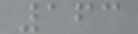163
